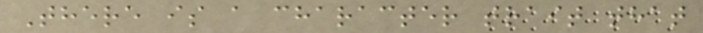There is a character trait that
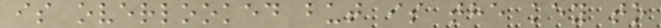is overlooked but is the key to
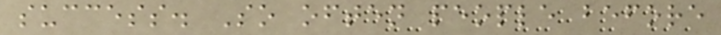success. So often people before
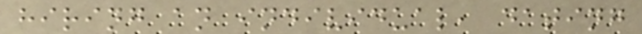hiring an individual, dating
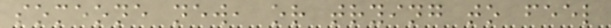someone new, or trying to feel
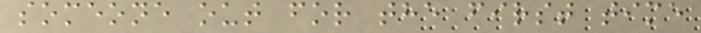someone out for the first time
